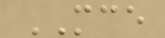MCE
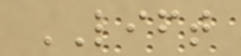LIFT
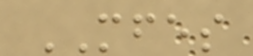MFES
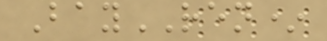BayREN*
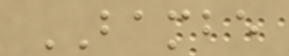BAMBE
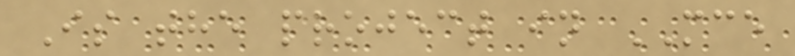Is the project in MCE
